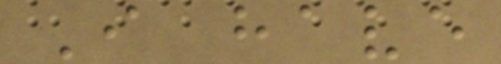I have
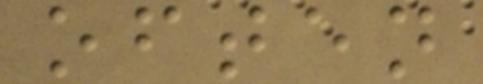often
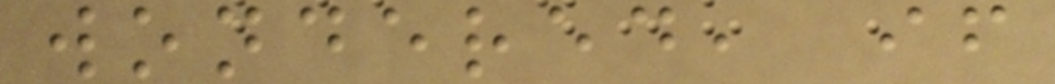wondered, if
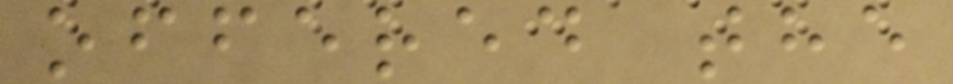offered the
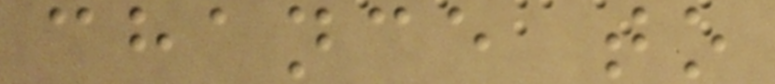chance to
